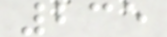235
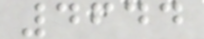4644
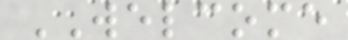WELCOME
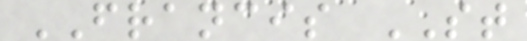FRANCIS ST
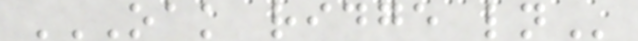OAK RIDGE LN
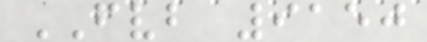FVB 9150
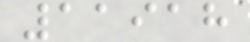11918
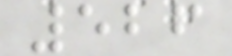526
